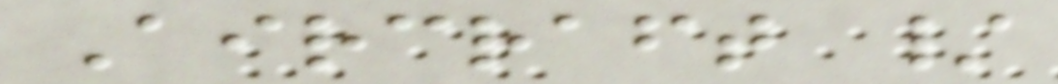Aircraft /
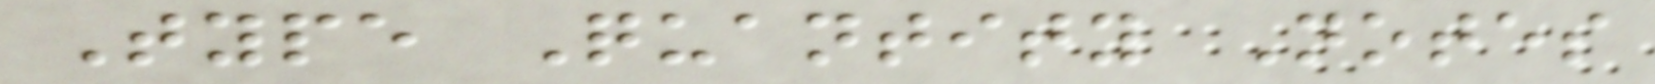Type Quantity Notes
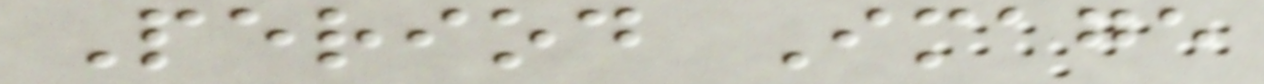Period Image
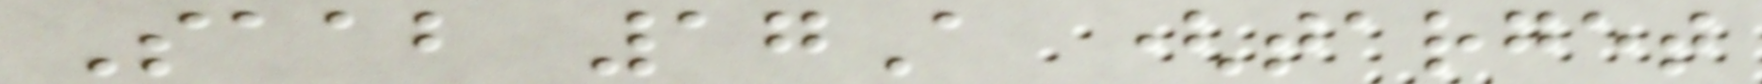Saab 17A (target
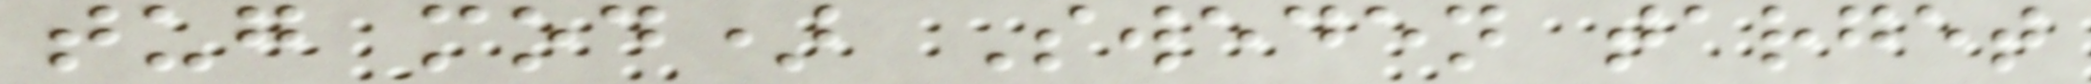tug mod) Sweden target
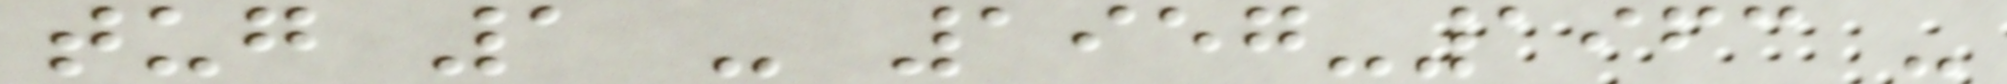tug 1 - 1957-1963 -
